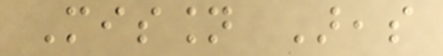Mission Areas
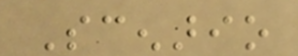Scenario
